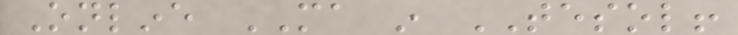Online MA in TESOL!
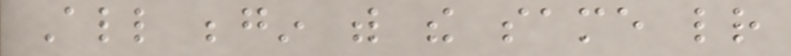All begin with the same letter
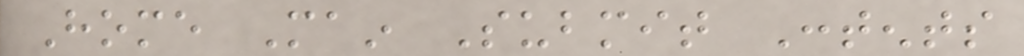Home Main Submit Contents
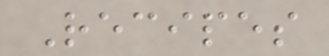Recipes
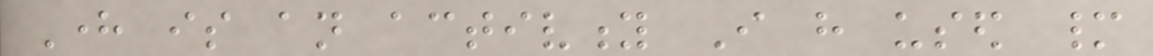Here is an activity I have used many
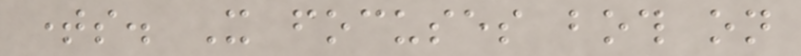times. It focuses both on
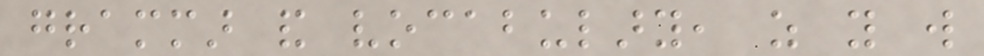grammar and vocabulary, as you will
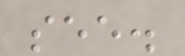see.
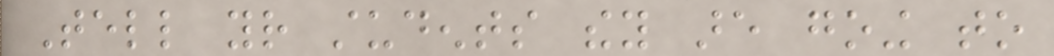Tell your students they are going to
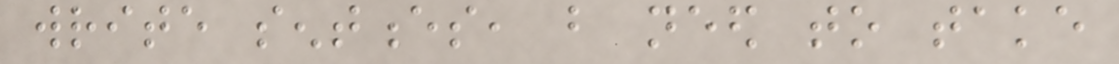write sentences, but need to take
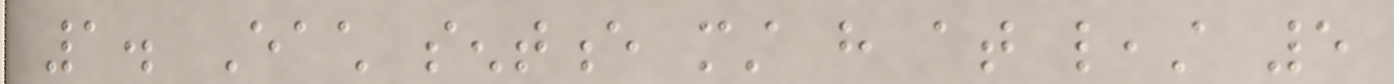1. Each sentence must have at least 5
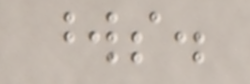words.
